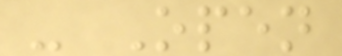- Open
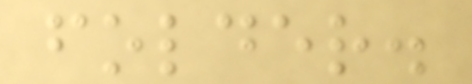folder.
